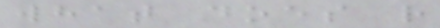what does r
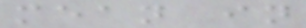mean in
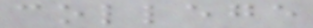college
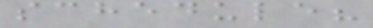schedule?
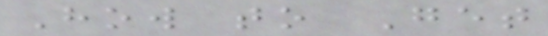How to Get
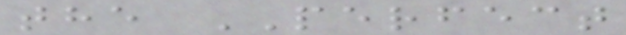the PERFECT
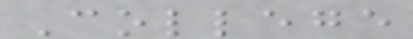College
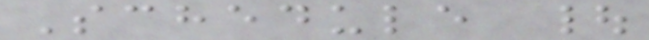Schedule |
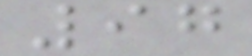97
